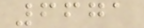6671
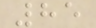85
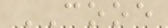COOE
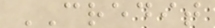CREDIT
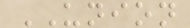UNION
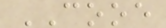COOE
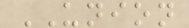UNION
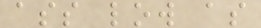ass low as
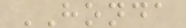HONDA
